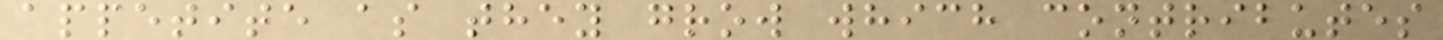appetite as they grow which contributes
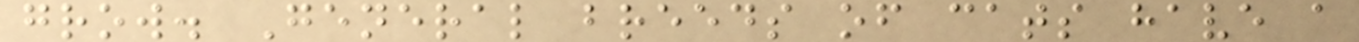grow. General breeds of cats have a
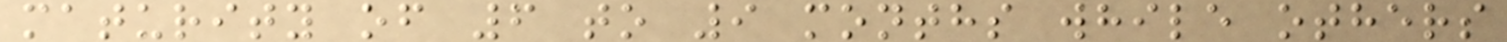maturity of 6 to 9 months while others
